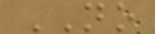NO
